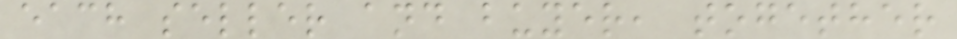each seller and buyer, together
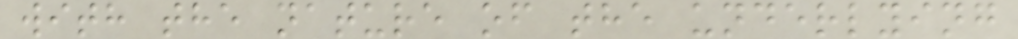with the nature of the underlying
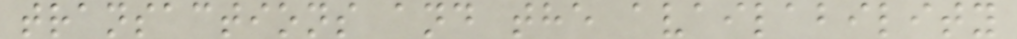transactions and the availability
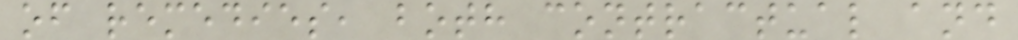of remedies, both contractual and
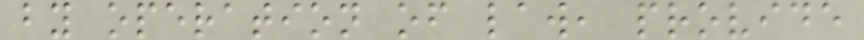by operation of law, provide
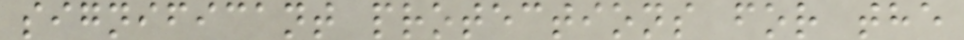significant protections for the
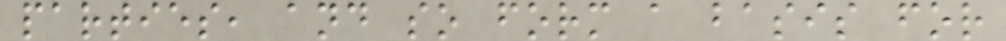parties, and so form a basis for
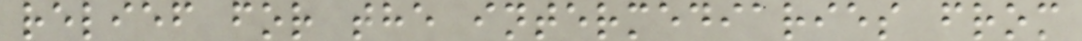relief for the intermediaries from
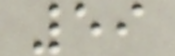59
